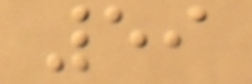59
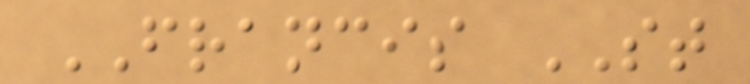FRANCIS ST
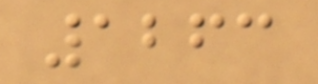1263
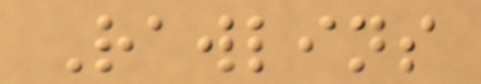Rawlins
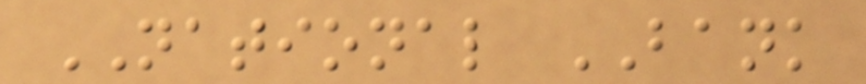NATIONAL BANK
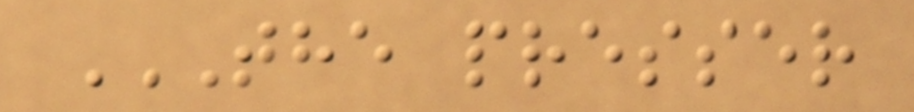THE PRESSER
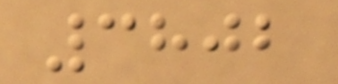3802
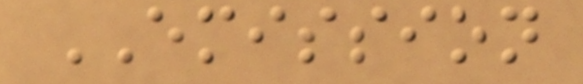EMISSION
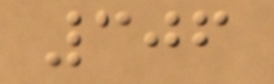306
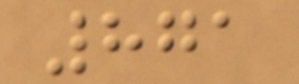871
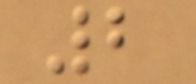2
